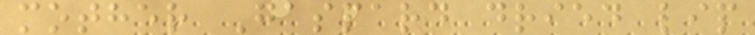mother Gaspard dried lip
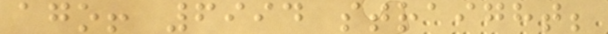ago! 6994 straight;
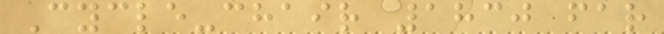Cycle-chair 1830 far
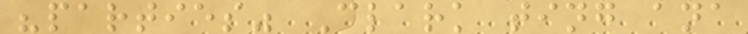"parties" Clark ting ana
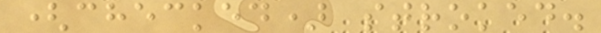(checked) stroked.
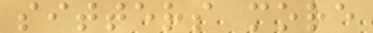sitters more
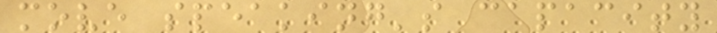move speaking's capacity
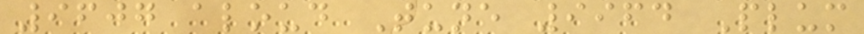9607 aloud Tune 9964 Plum
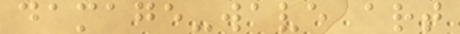damage-wave art
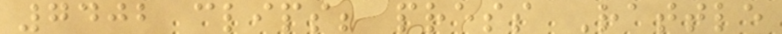7402 clips; press Rattle
